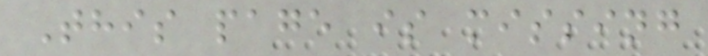This page is missing
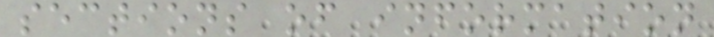sections of information
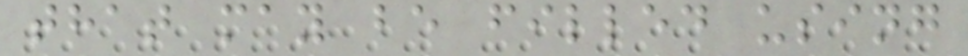that may be filled using
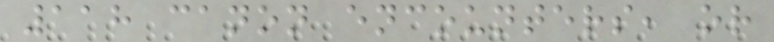118 canon encounters, or
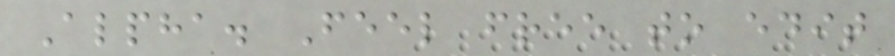Alpha. Feel free to edit
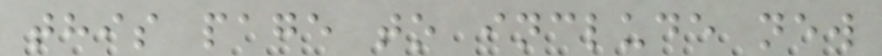this page to include new
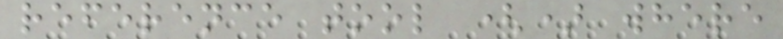reference tool () where
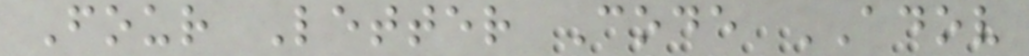Four Letter Code ADOV
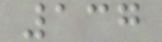137
